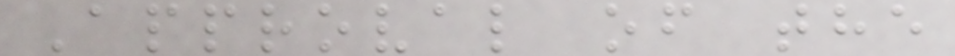Approval of the
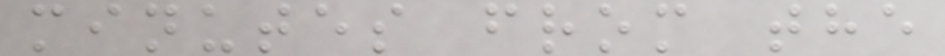minutes from the
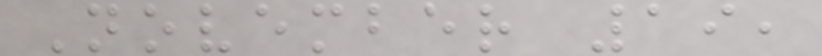November 19,
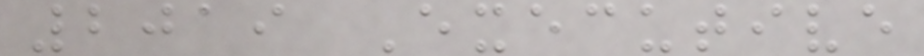2019 Executive
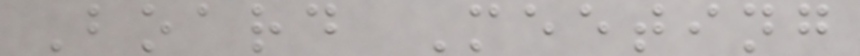Board Meeting
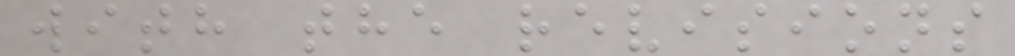with the revisions
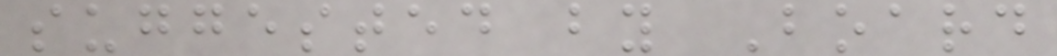suggested by Board
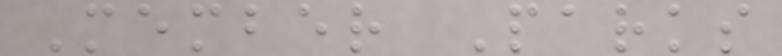Member Parks
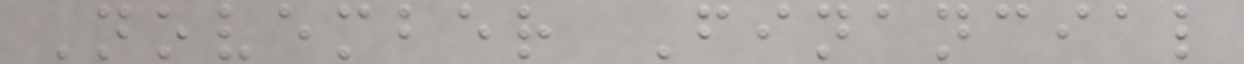November Financial
